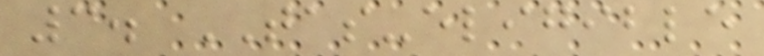3. TAS-eligible
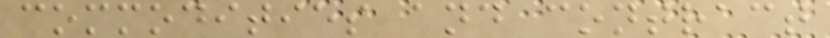commodities and contract
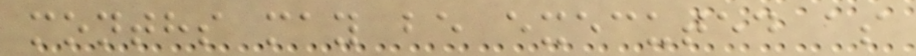months may be executed as
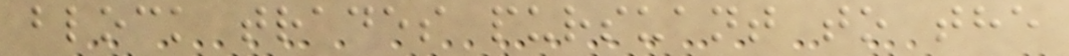block trades pursuant to the
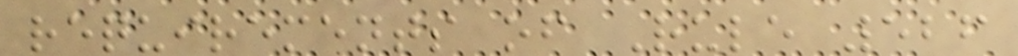requirements of Rule 526
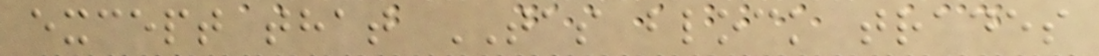except that TAS block trades
